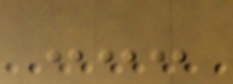---
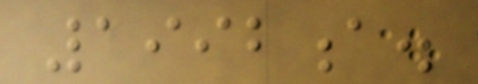1992a.
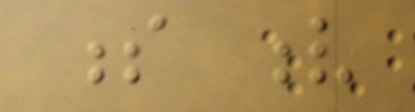s v
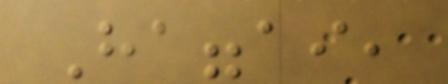Haggai,
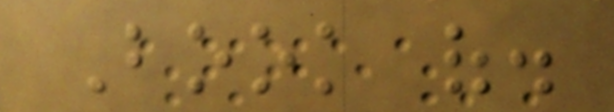Book of.
